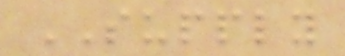SUPPLY
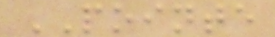POINTE
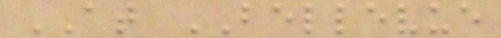AT BELLEVUE
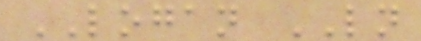LOGAN LN
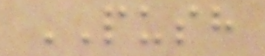PUSH
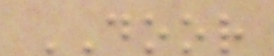DOOR
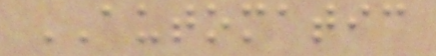AUTOMATIC
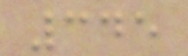345
